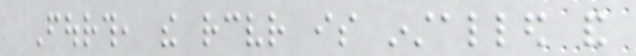Fourth, the receiver is installed and
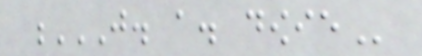J. A. DOWIE
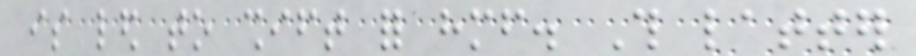is led to shift for himself. This latter
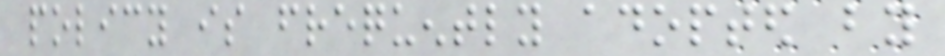policy is frequently adopted by
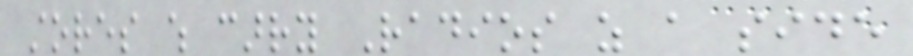stores which carry Radios as a side
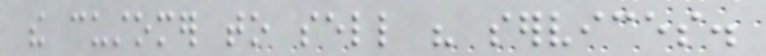the customer to sell his services.
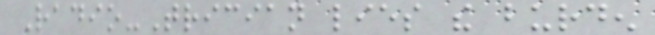Radio-Trician lies the burden
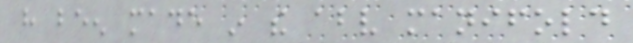have been made in the above manifold
